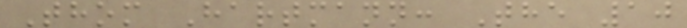Thom Hartmann: The 10
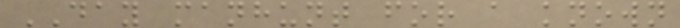DAY manhunt for a known
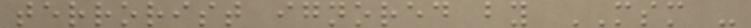terrorist ignored by MSM -
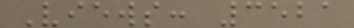Views: 3521
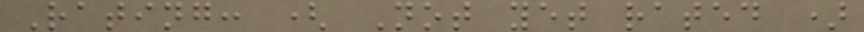Rating: ( Not yet rated )
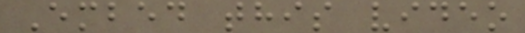Embed this video
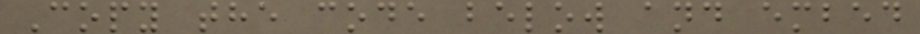Copy the code below and embed
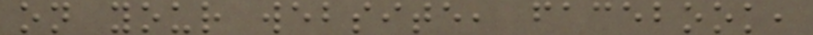on your website, facebook,
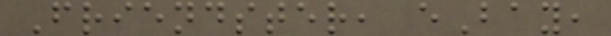Friendster, eBay,
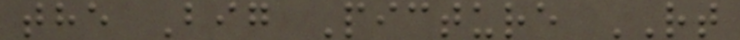the Big Picture RT
